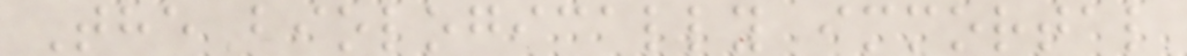The biologically immortal
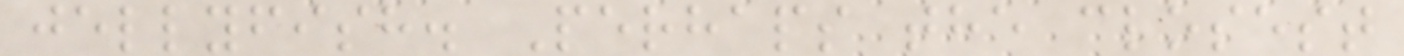jellyfish. Perhaps the closest
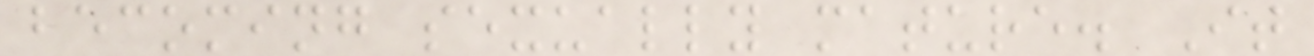becoming sexually mature. It
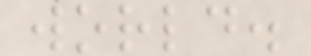world.
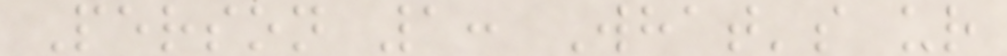Person 1: What's ur
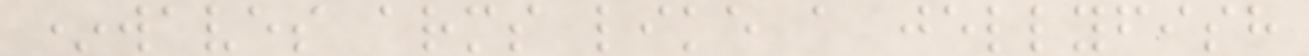*waves arms like a jellyfish
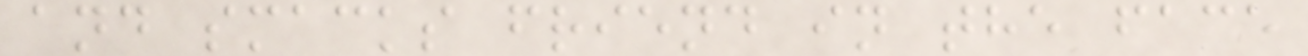and smacks friend in the face
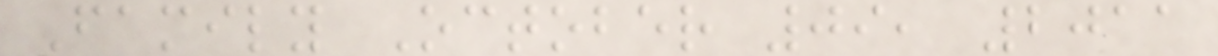Family October 09, 2011
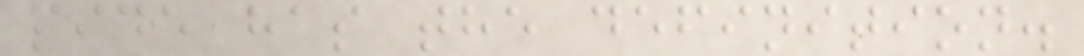side has the definition.
